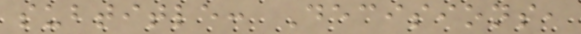subtitle: Decisions,
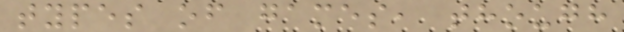types of games, though
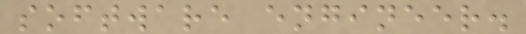software engineer.
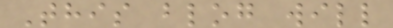This blog will
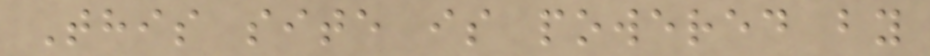This site is powered by
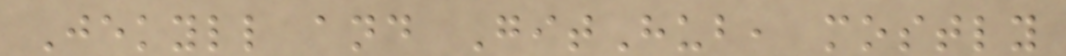Jekyll and GitHub, mostly
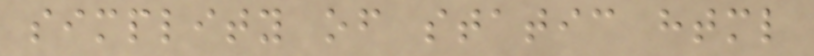simplity of static html
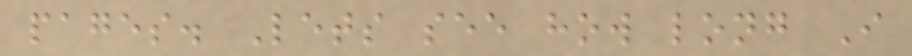pages. Lets see how long I
